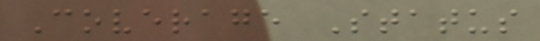Coverage Status
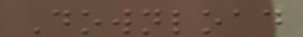Download
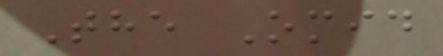The Omid
